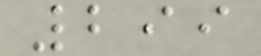299
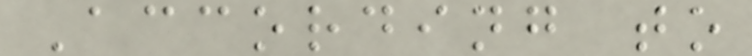According to
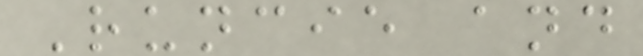Runcie and
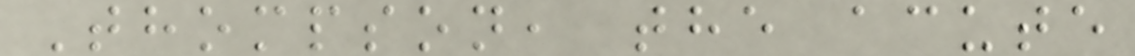Thompson, the acute
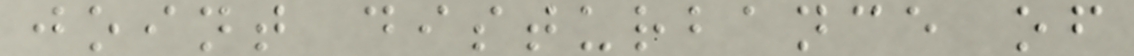joint disturbance of
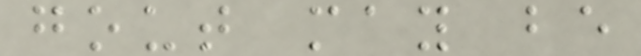gout may be
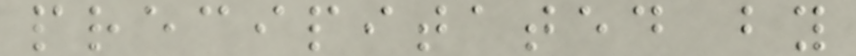precipitated by
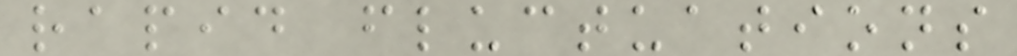rapid fluctuations
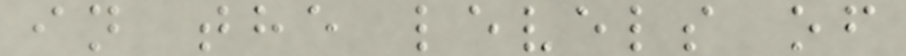in the levels of
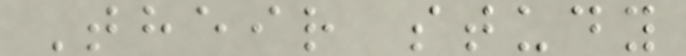Their study
